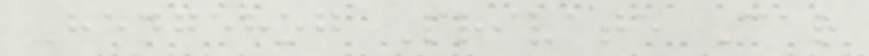Hedgehog Private Car
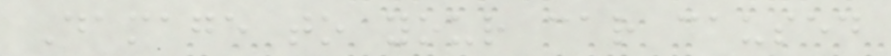Damage to your car caused
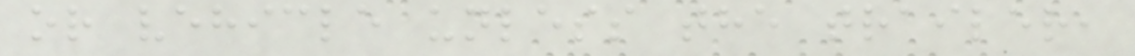or vehicle unless the trailer,
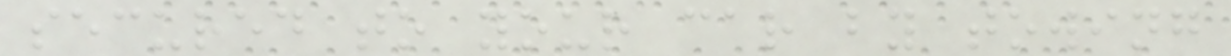secured to your car by towing
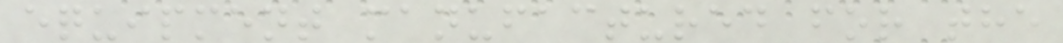equipment manufactured for the
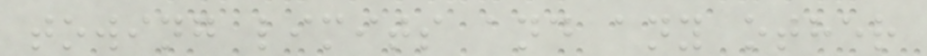towing limits and any other
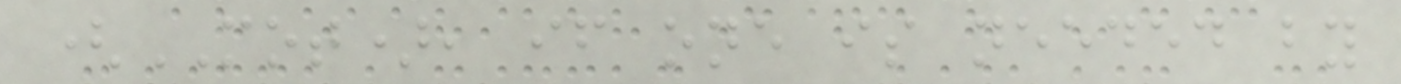(MOT), if one is needed by
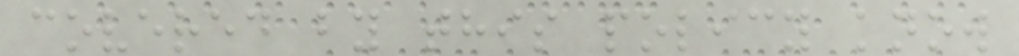covered by this policy know
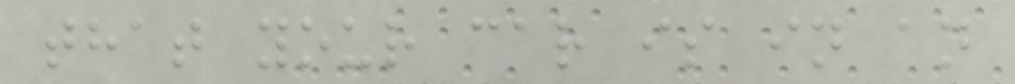that your car is in an
